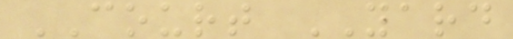COURT YARD
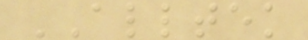ALLTEK
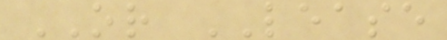OR LEASE
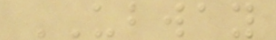UBWAY
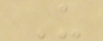U
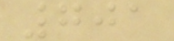701
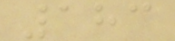183
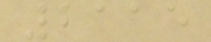2115
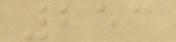253
